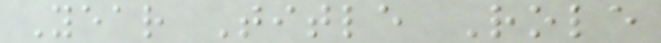Year Title Role
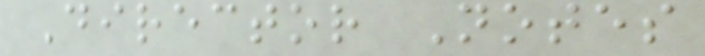Director Notes
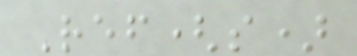Ref(s)
